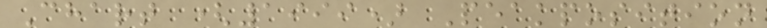Chart (1999) Peakposition
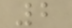2
